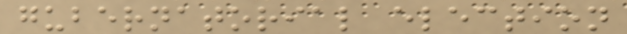gubernatorial election
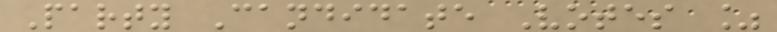Party Candidate Votes %
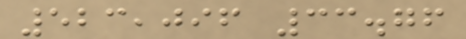523,096 33.76
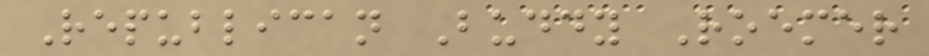Republican Buddy Roemer
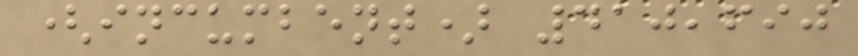(incumbent) 410,690
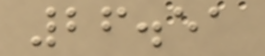26.51
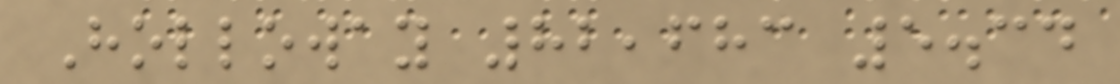Holloway 82,683 5.34
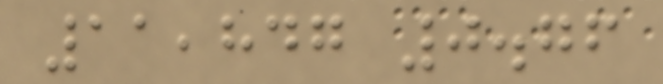11,847 0.76
